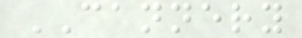CANNERY
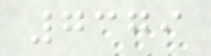7379
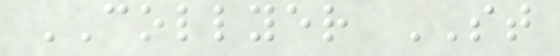COLLYER ST
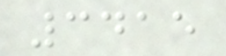3415
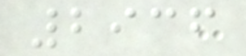2936
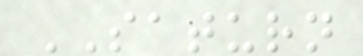SATURN
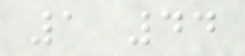1 44
